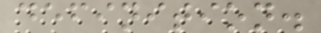definition.
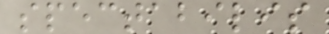spectabilis
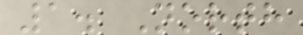1. North
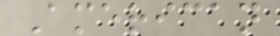American
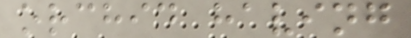orchid having
